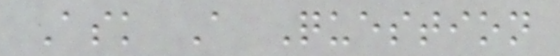Ask A Question
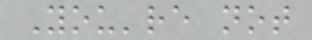You're not
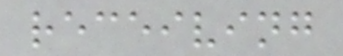receiving
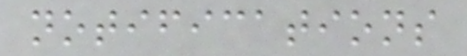notifications
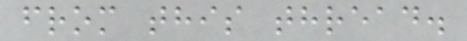from this thread.
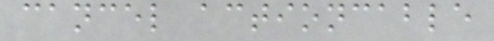cancel actioncable
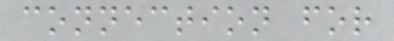connection for
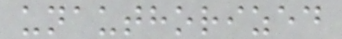unauthorized
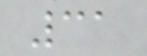31
